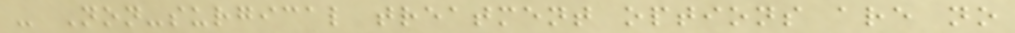- Non-surgical treatment options are no
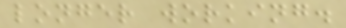longer working.
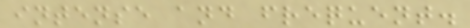intense and frequent.
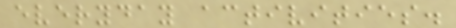everyday activities.
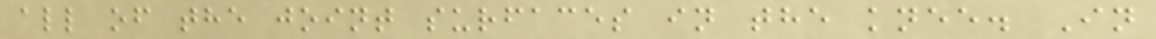all of the joint surfaces in the knee. In
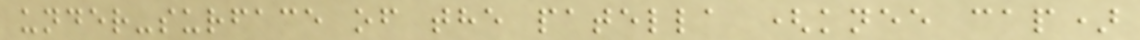under-surface of the patella (knee cap)
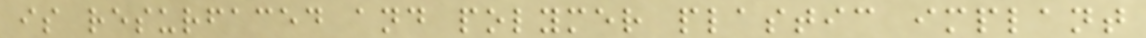is resurfaced and polymer plastic implant
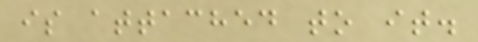is attached to it.
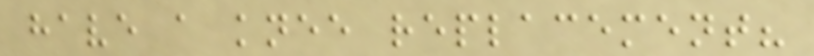have a knee replacement?
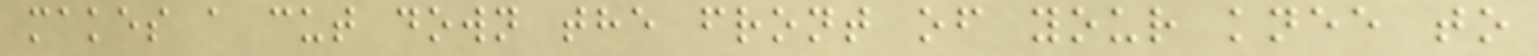makes a cut down the front of your knee to
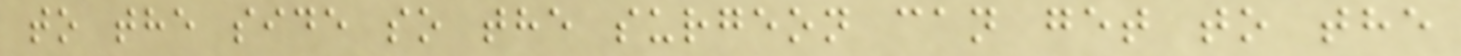to the side so the surgeon can get to the
